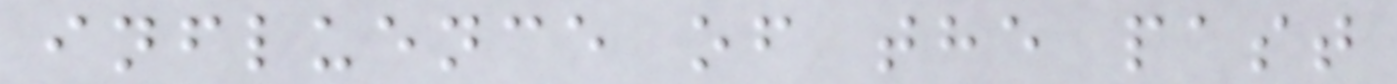influence of the past
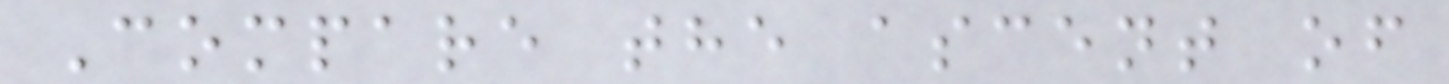Compare the ascent of
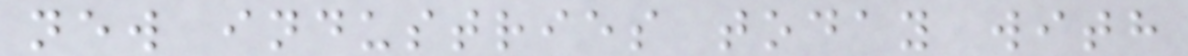new industries today with
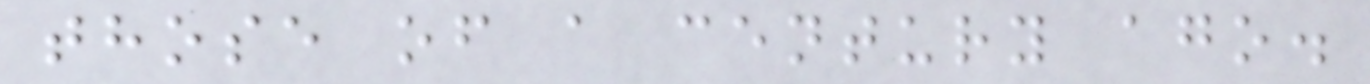those of a century ago.
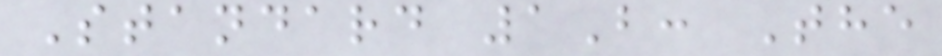Standard 1B: The
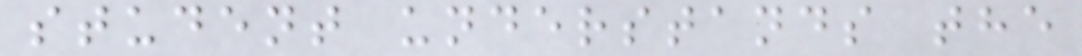student understands the
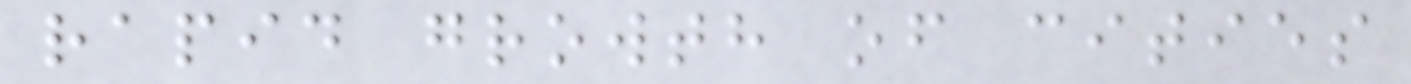rapid growth of cities
